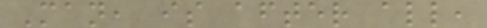Man, is after all,
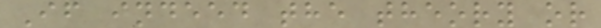If indeed the theory or
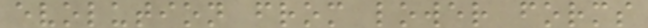evolution from lower forms
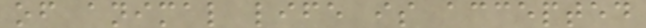of animal life is accepted
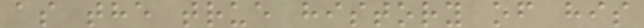as the true history of his
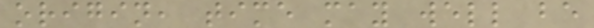origin, time may well be
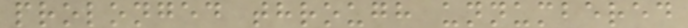prolonged through unnumbered
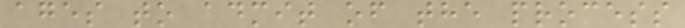ages to admit of the process
